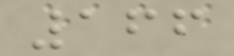166
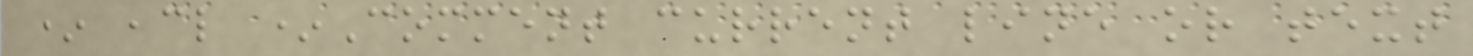* ,cl *Comment current line or text
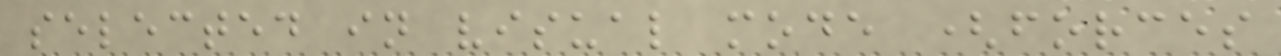selected in visual mode (forces
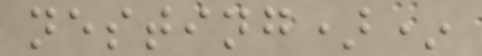nesting)*
